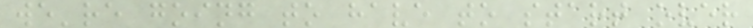we're going to have to start over
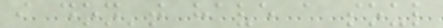i don't have a soul
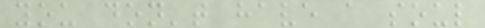you don't have a soul
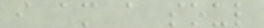i am a soul
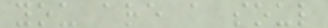you are a soul
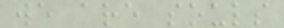we are souls
